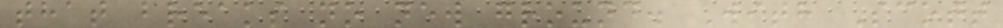that breaks no new ground. With Scott
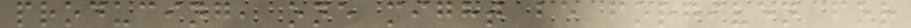producing, one might be forgiven for
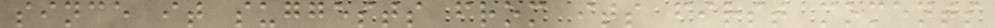since it suggests from its first moments
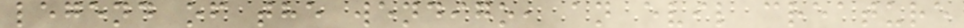legend of the wendigo, an evil creature
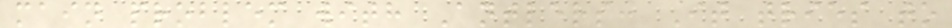main problem with Antlers: It tries to
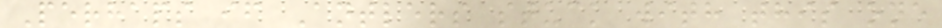Perhaps if Antlers stuck with this one
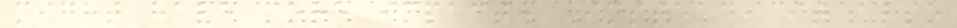might have more impact. Instead, it also
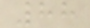88
